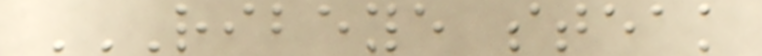RIBEYE STEAK
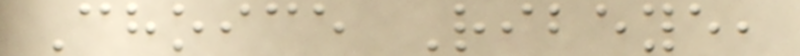Choice Ribeye,
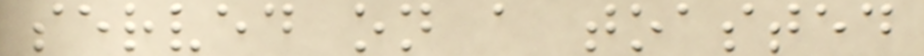served on a toasted
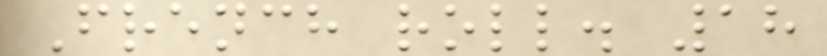French roll. 18
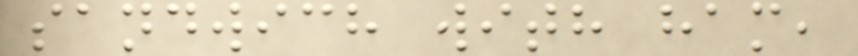sandwich with ham,
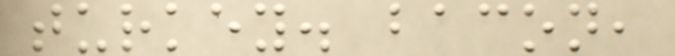turkey. bacon,
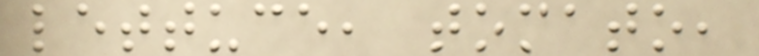lettuce, tomato,
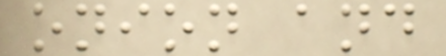onion and
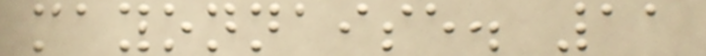mayonnaise. 11
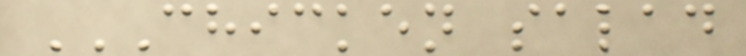CHICKEN SALAD
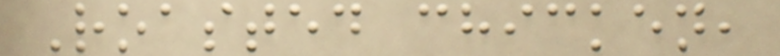Roasted chicken,
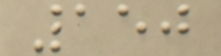150
